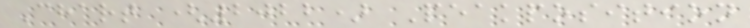Chart (2022) Peakposition
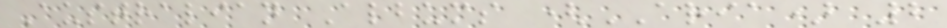Australian Albums (ARIA) 2
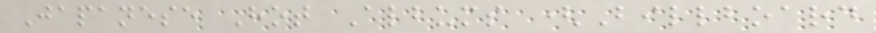Japanese Hot Albums (Billboard
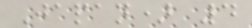Japan) 4
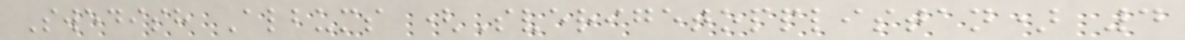Swedish Albums (Sverigetopplistan) 4
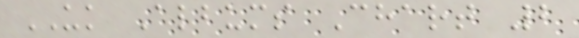UK Albums Chart 2
